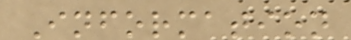Information
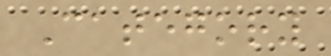Category
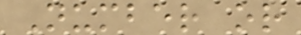Number or
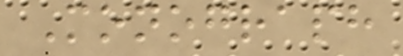Monograph
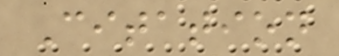Citation
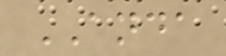ANDA
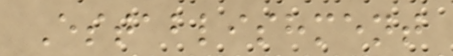Establishment
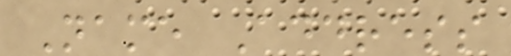Name Address
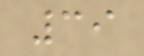39
